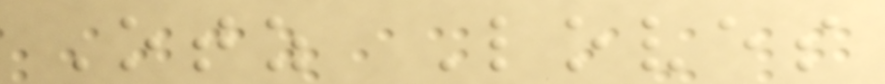Otz Loves
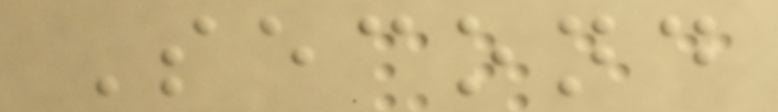Second
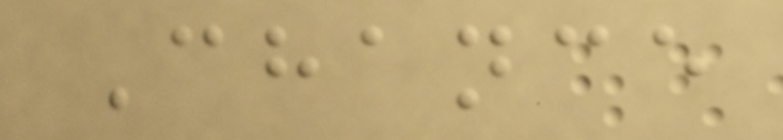Chance
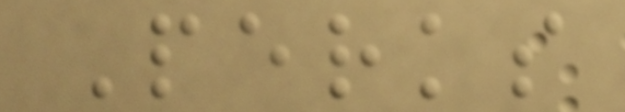Perks
